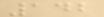142
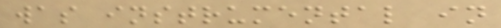was instrumental in
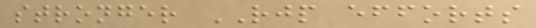stronger RJP efforts
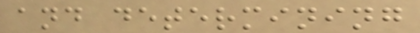and determining
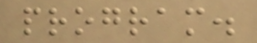program.
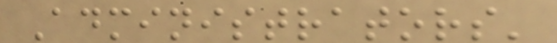Administrators'
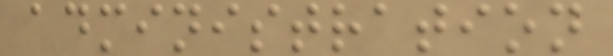administration
